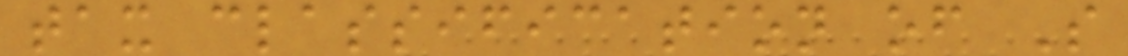tax classification of S
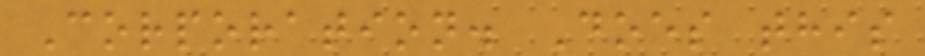Corporation. Does this
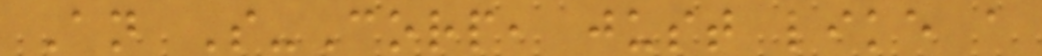An S-Corp, just like a
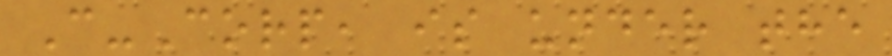C-Corp, is under the
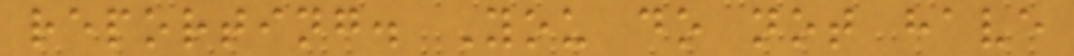reporting. You do not have
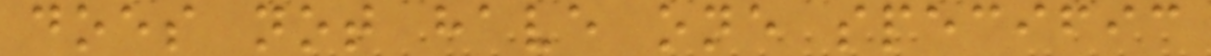does not have one specific
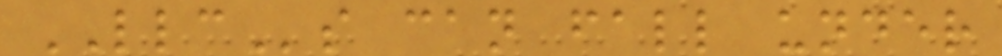LLCs can fall under
